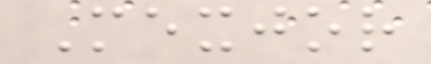Mexjor
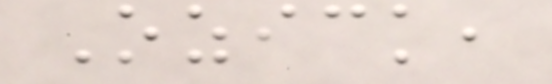Ozick,
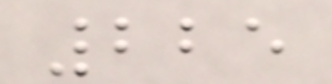225
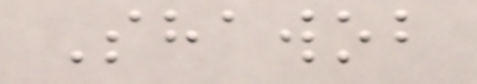Shawob
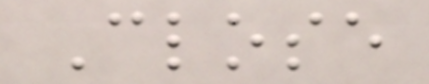Close
